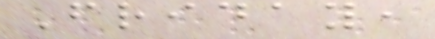Friday,
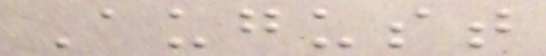August
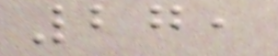27,
